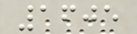1605
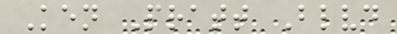Ken Pratt Blvd
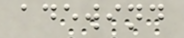adewind
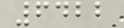6422
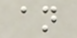an
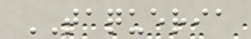TAQUERIA
